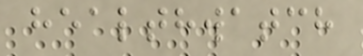healthwatch
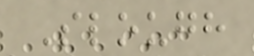Slough
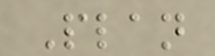Plan
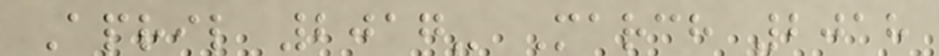April 2017- March 2018
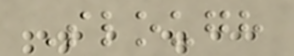Slough
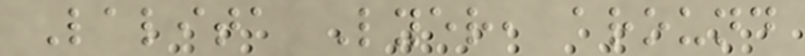Lalita Lyer, around
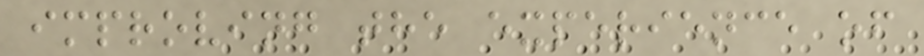improving the experience of
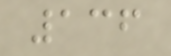136
